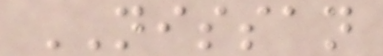NISSAN
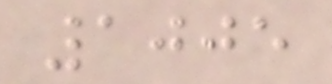1005
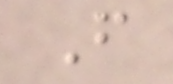F
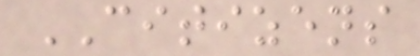CITIZENS
